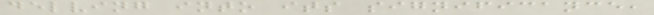delving into its significance,
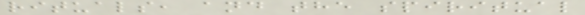rituals, and the spiritual
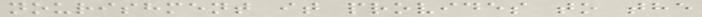nourishment it provides to the
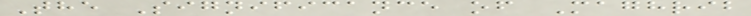The Significance of Maghrib
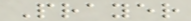Prayer
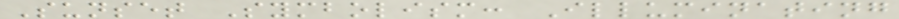Sunset Symbolism: Illuminating
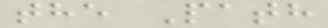the Path
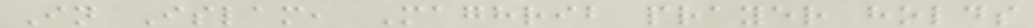In Islam, Maghrib prayer holds
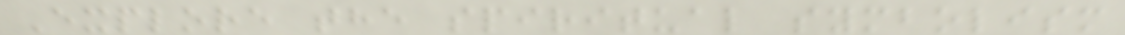Explore the spiritual symbolism
